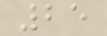25
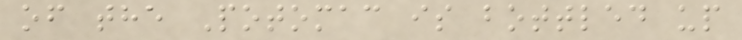of the Potomac is bottled up
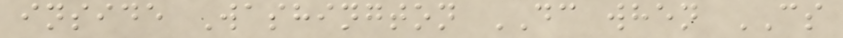inside Washington DC when CS
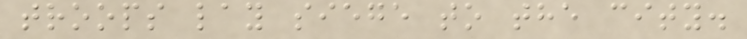troops lay siege to the city.
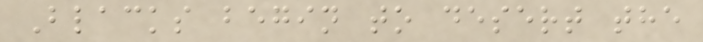Blacks begin to desert the
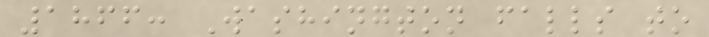1866: Washington falls to
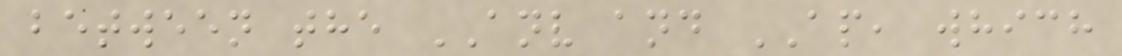between the ANV and AP, which
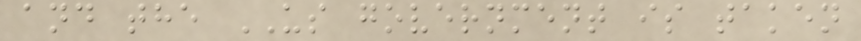and the US government is taken
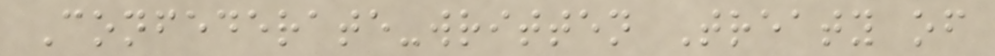Confederate-written Treaty of
